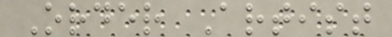Order Artist
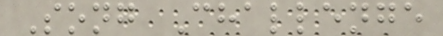Song Challenge
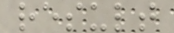result
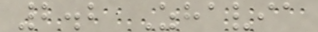2.2 Zhavia
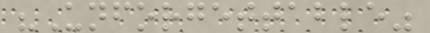"Unforgettable"
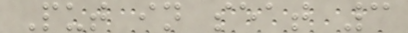Put in seat 3
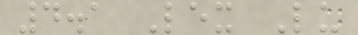4.1 Lex Lu
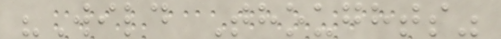"Wild Thoughts"
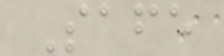Safe
